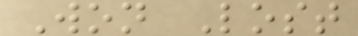Won Lost
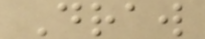Draw
